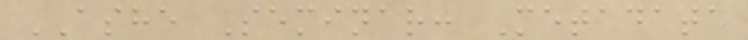ASHE Seminar: Metadata
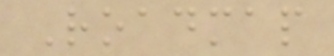Roadmap
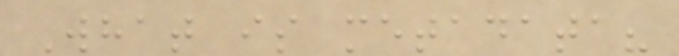What is metadata?
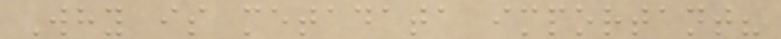Why is metadata important?
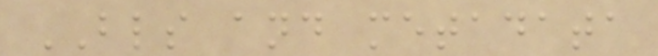BLS and metadata
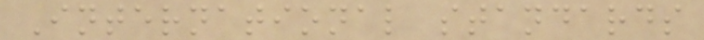International standards
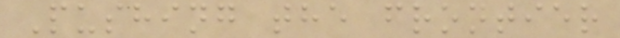Pushing the frontier
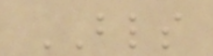BLS
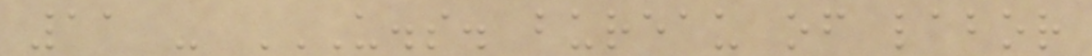11 - U.S. BUREAU OF LABOR
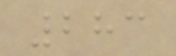283
